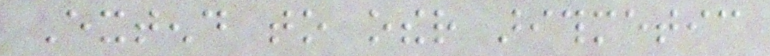Extend to other arithmetic
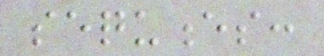sequences:
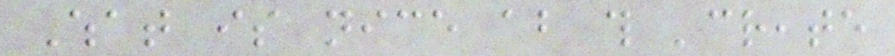What is nice about this 'create
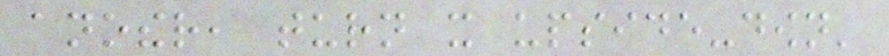another, turn it upside-down'
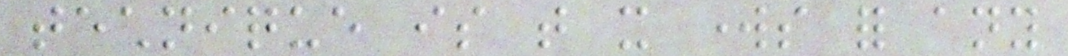technique is that it works for any
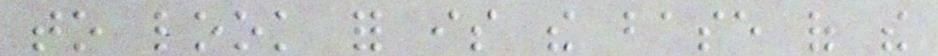to look for is the base of the
